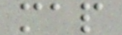map
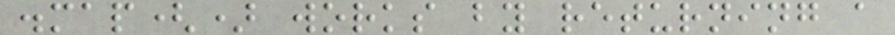.map() works by returning a
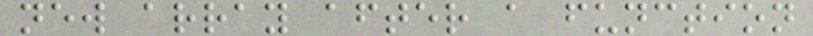new array after a function
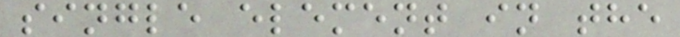single element in the
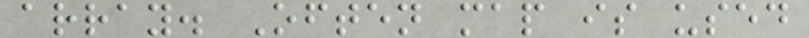array. Often map is used
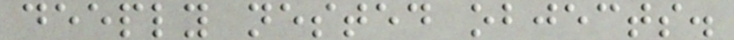deeply nested objects.
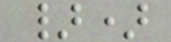})
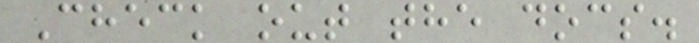Check out the docs.
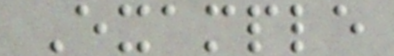Example
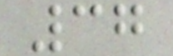37
